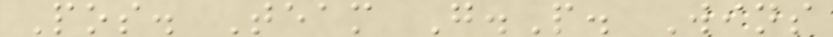Pos. Team G.P. Wins
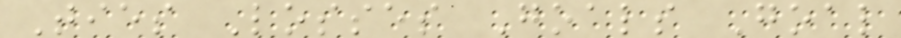Ties Losses Goals Goal
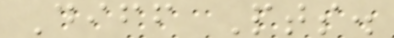Diff Pts.
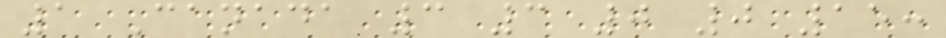1 Canada 3 3 0 0 15:
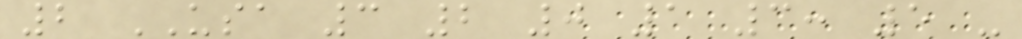2 USA 3 2 0 1 3: 5 -
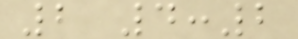2 4:2
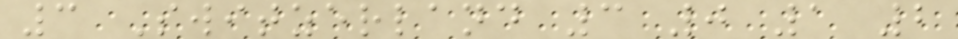3 Switzerland 3 0 1 2
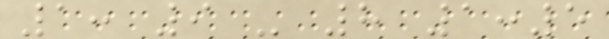1: 9 - 8 1:5
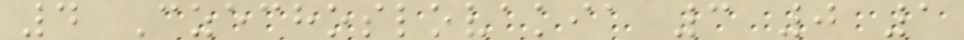4 Czechoslovakia 3 0 1
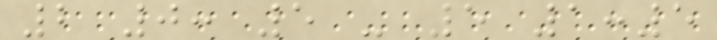2 0: 5 - 5 1:5
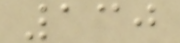130
